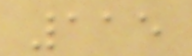115
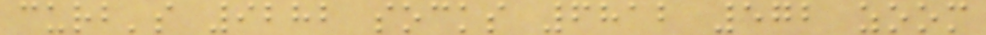curb's 9282 socks 6812 572 zoom
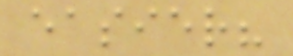easier?
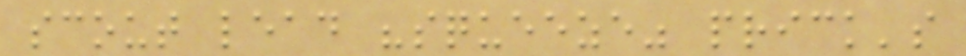scout lead "squeeze" prick's
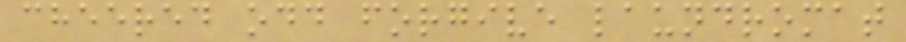cheered odd forgive laundromat
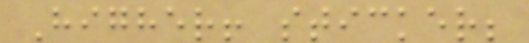Higher! sticker;
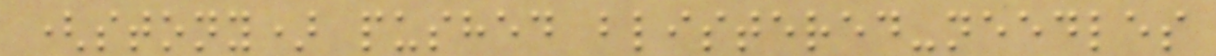(stony) pushed blistered-needles
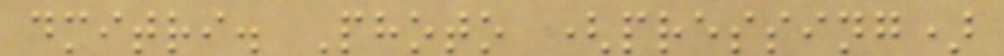dmitri. Photo (pressing)
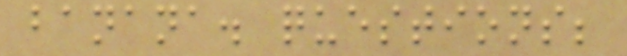banana. questions;
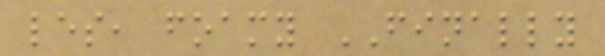les, foamy FINALLY
